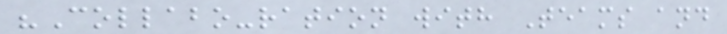"Collabo-ration with Teams and
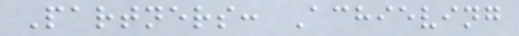Partners: Achieving
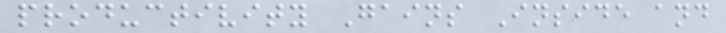productivity Gains Inside and
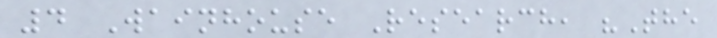4 Wainhouse Research, "The
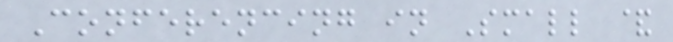Conferencing in Small &
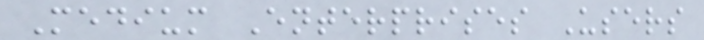Medium Enterprises Users
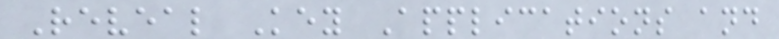Reveal Key Applications and
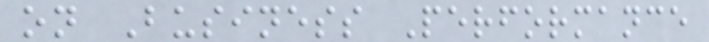on Business Performance
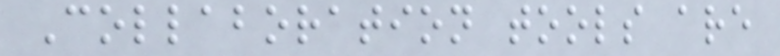Collaboration tools are
